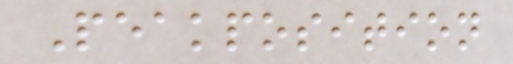Peakposition
